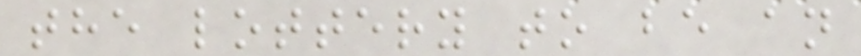the lottery to be an
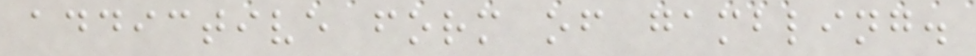addictive form of gambling.
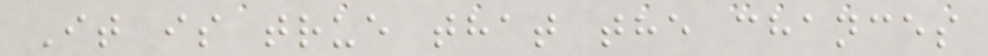It is true that the chances
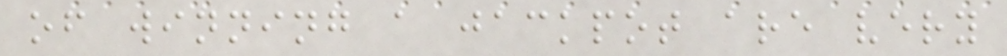of winning a jackpot are very
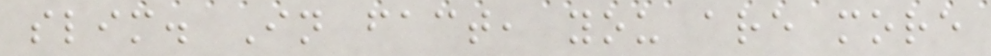slim. In fact, you are more
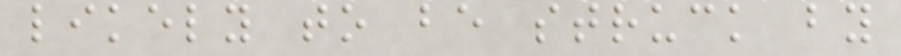likely to be struck by
